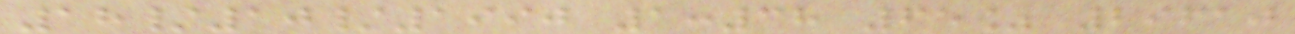18/10/1990 1:38 65% 29610
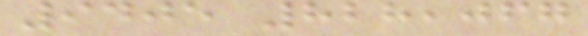9405 828,067
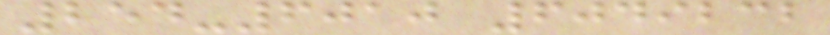254-6010 6049232
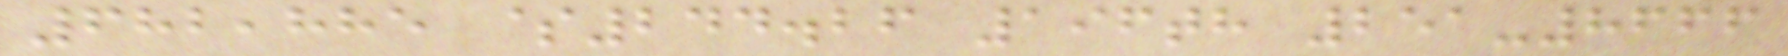682,885 $244.26 196th 251-8666
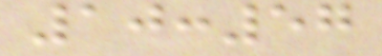10:57
